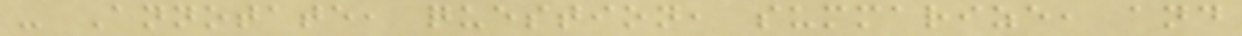- Annotate, question, summarize, and
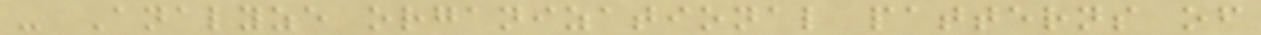- Analyze organizational patterns of
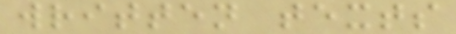written texts
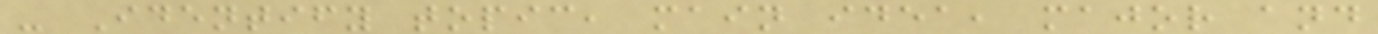- Identify topic, main idea, major and
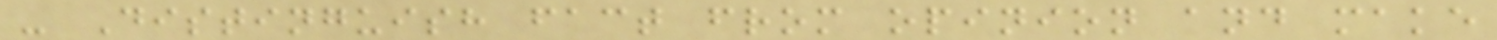- Distinguish fact from opinion and make
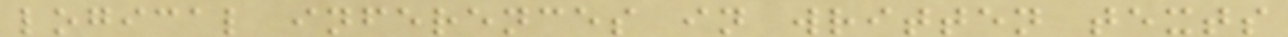logical inferences in written texts
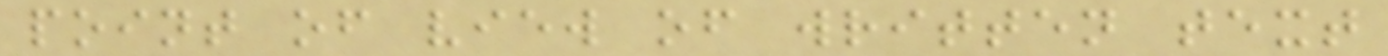point of view of written text
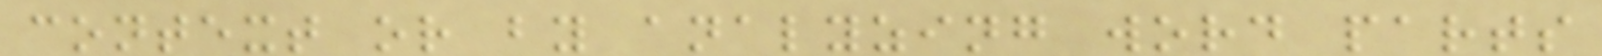context or by analyzing word parts
